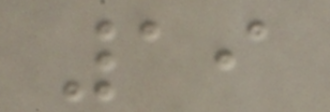19
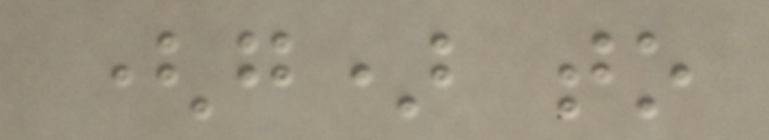(g) to
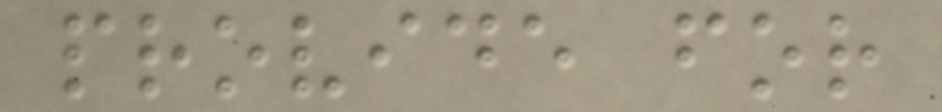provide for
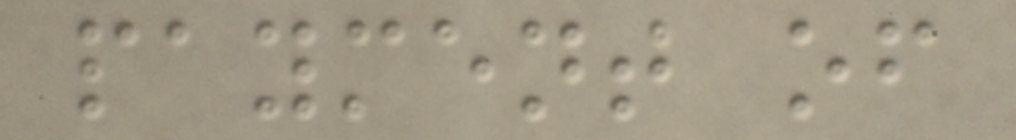payment of
